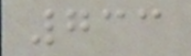733
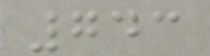743
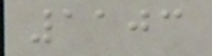1103
